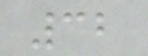32
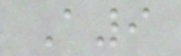A9
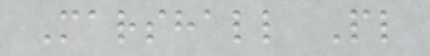Marshall Pl
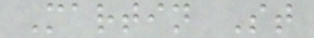Martin St
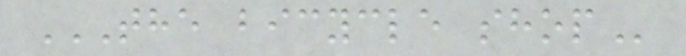THE BICYCLE SHOP
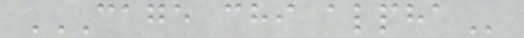CAGE CHI ALPHA
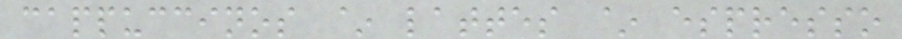cappuccinos ~ lattes ~ espresso
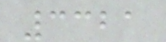3321
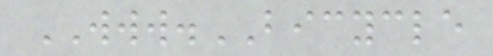WWW.BICYCLE
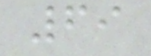69
